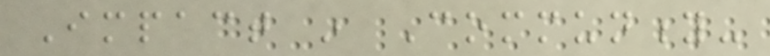Impact in Community-
